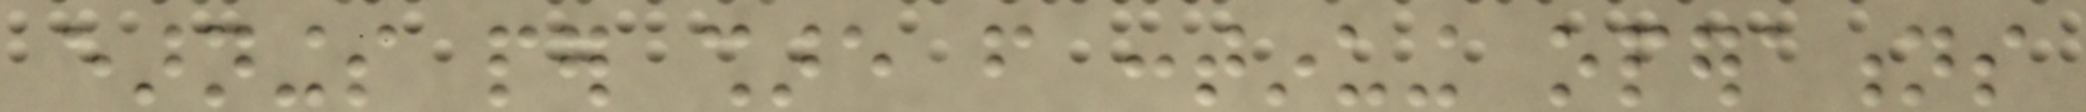earnings per share from continuing operations
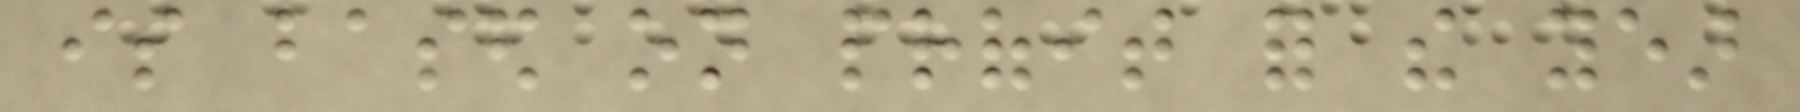is based on profit for the year
